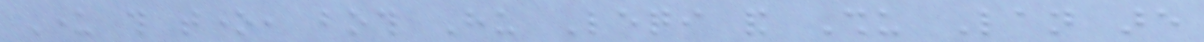Under this tone, both Hu Leqi and Shu Lan are
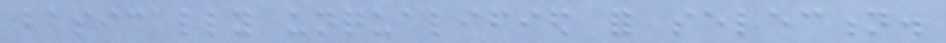basically unqualified for selection.
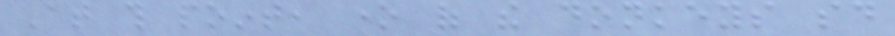At this point, one of the donkeys said
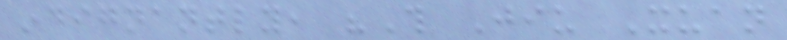indignantly, "This Jiu Xuan
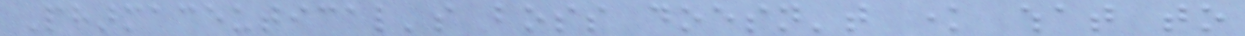Pharmaceutical's boss doesn't know what to
